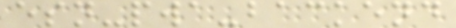esn-pwa-backend
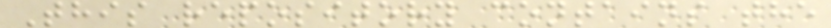This repository contains the
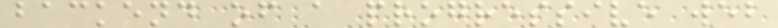backend of a progressive web
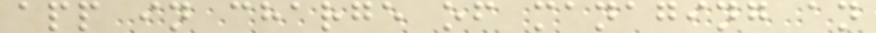app in charge of managing an
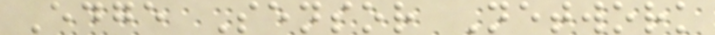Edge Sensor Network
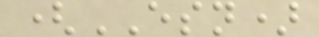(ESN)
